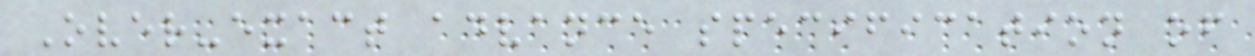Over-exact advance specification of
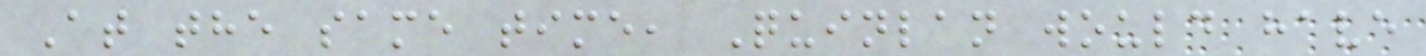At the same time, Quinlan would have
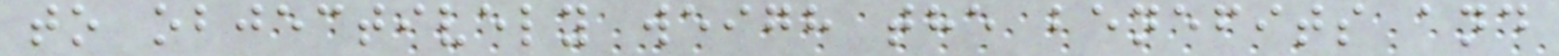to objectively weigh the benefits and
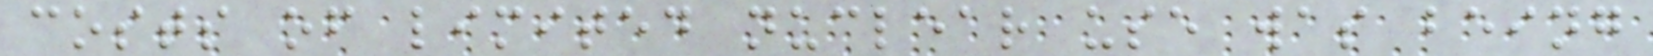costs of limited nuclear use was being
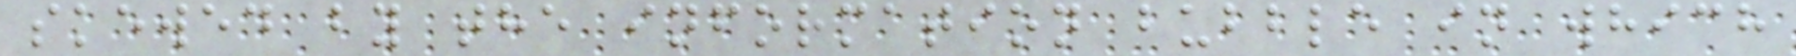skewed by the information bubble in which
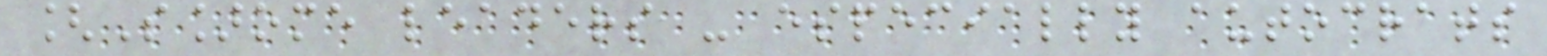[S]ome leaders - especially autocrats
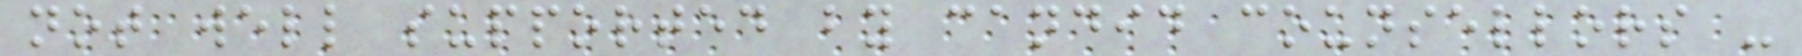not well supported by candid counsellors -
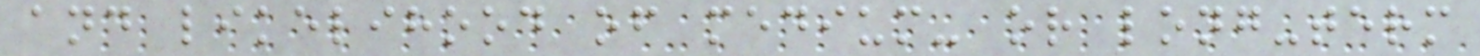and likelihood of medium- or long-term
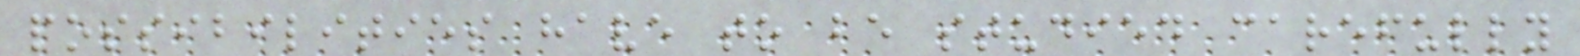possibilities have to be studied carefully
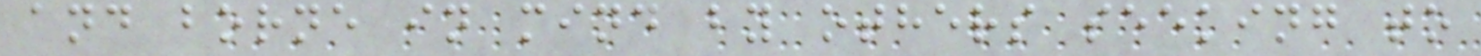and borne in mind by others seeking to
